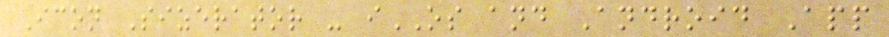Icon Sizerator - iOS and Android App
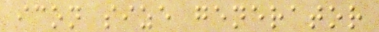icon size generator
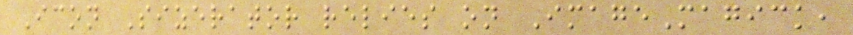Icon Sizerator relies on ImageMagick,
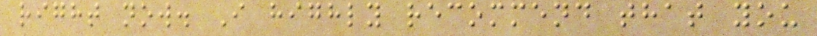right now. I highly recommend that you
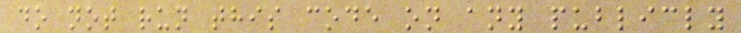do not run this code on any publicly
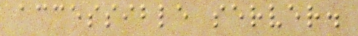accessible server.
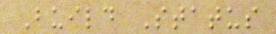Build Status
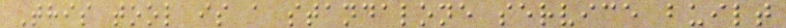This tool is a standalone service built
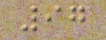97
